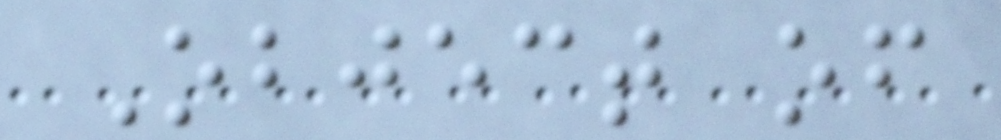Object of
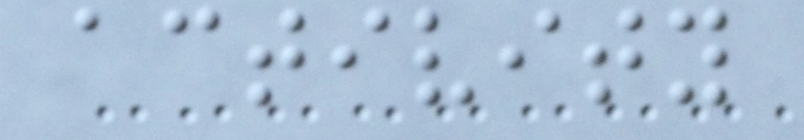activity
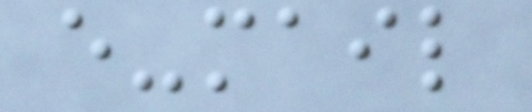e-mail
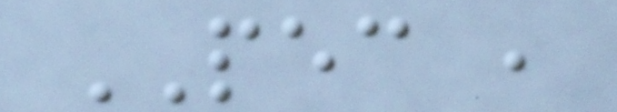PEC ,
